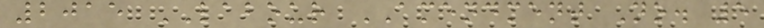2015 LABOUR AMENDMENT No. 5
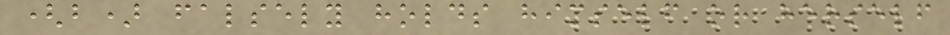(b) falsely holds himself or herself
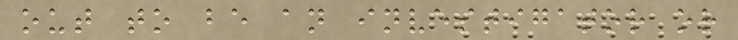out to be an investigator or
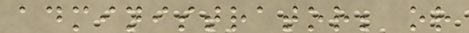administrator; or
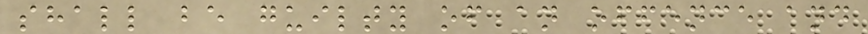shall be guilty of an offence and
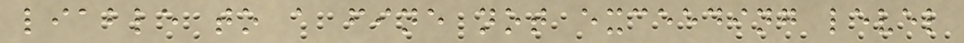liable to a fine not exceeding level
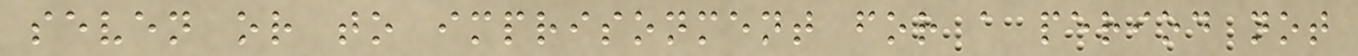seven or to imprisonment for a period not
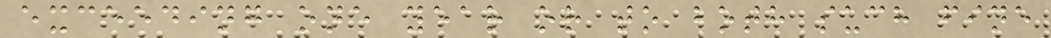exceeding one year or to both such fine
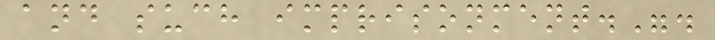and such imprisonment.".
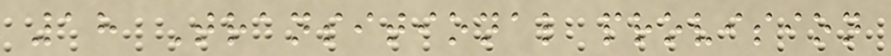18 Transitional provision
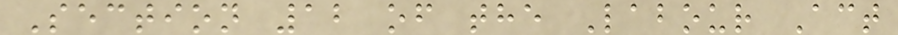Section 12 of the Labour Act
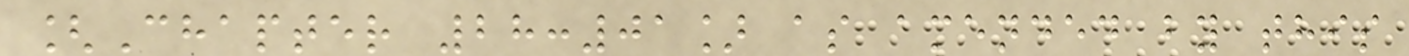[Chapter 28:01] as amended by this
